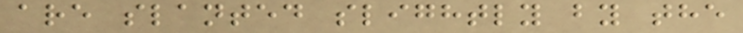are slanted slightly by the
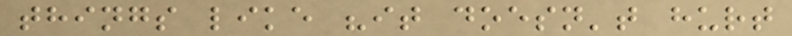things like "it doesn't hurt
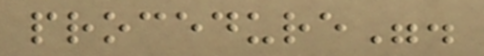procedure".
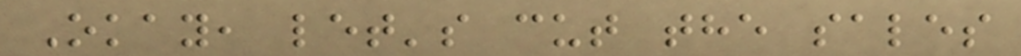Okay, let's cut the sales
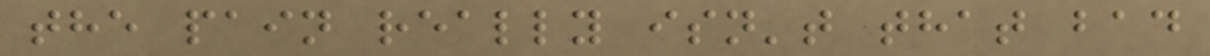the pain really isn't that bad
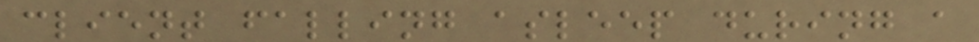client falling asleep during a
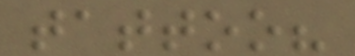tattoo?
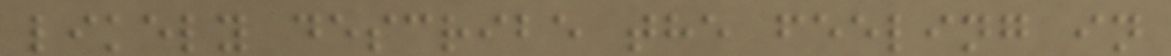likely describe the feeling in
